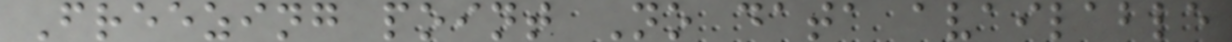Freezing point No data available
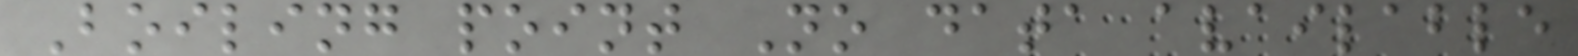Boiling point No data available
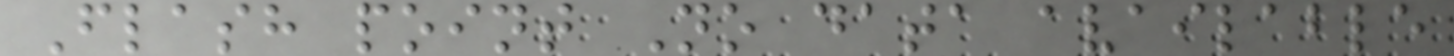Flash point No data available
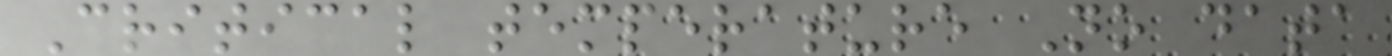Critical temperature No data
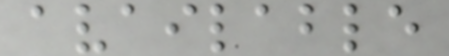available
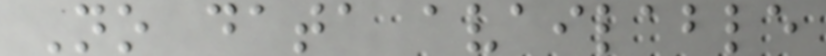No data available
